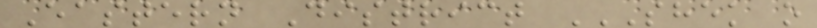Eastern District SHEK O
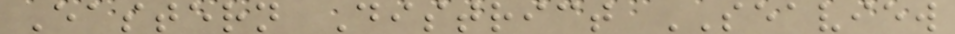Eastern District SEAVIEW
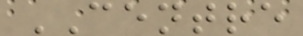CENTRE
